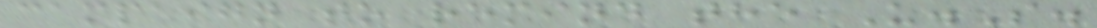campaign to remind the U.S.
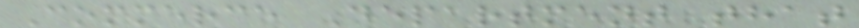Commerce Department that
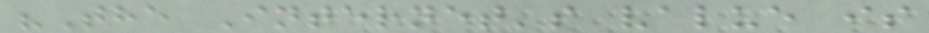"The Internet's value is
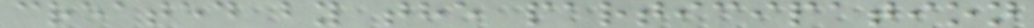created by the participation
